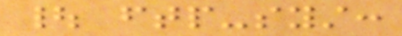| ftp-syst:
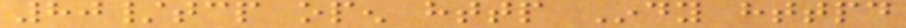80/tcp open http Indy httpd
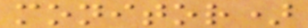monitor)
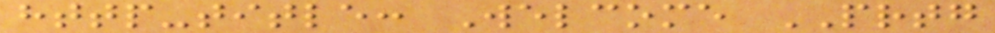http-title: Welcome PRTG
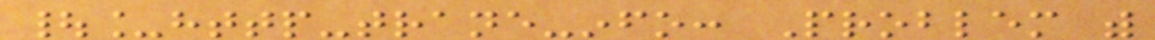|_http-trane-info: Problem with
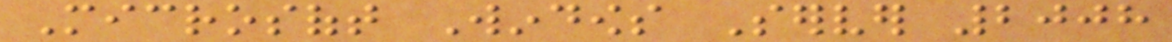Microsoft Windows Server 2008
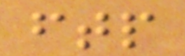ftp
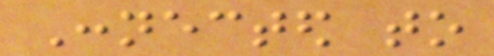Connected to
